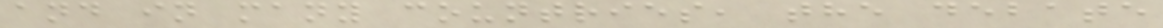and in many countries, the debate
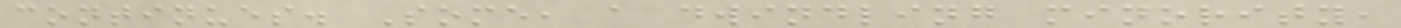continues. Some, a dwindling minority,
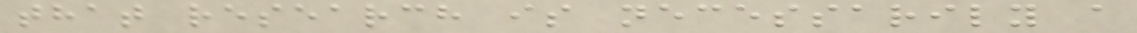that research is necessarily a
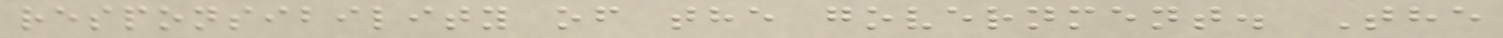responsibility of the government. The
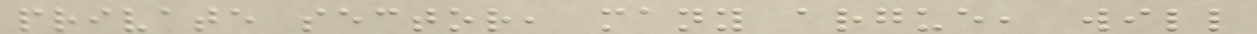private sector, many argue, will
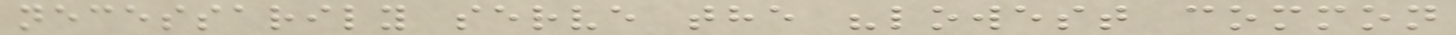necessarily serve the "lowest common
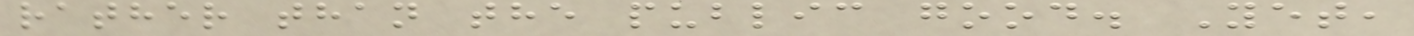rather than the public good. Yet,
